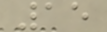15
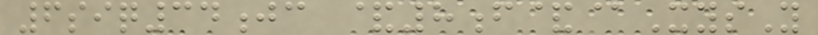6siq34jc &8f&@XysY
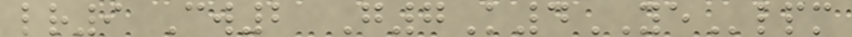lr9 Cw2 G7K4YElpm
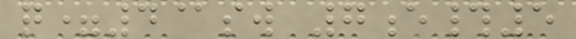q=4@sw 7e#5
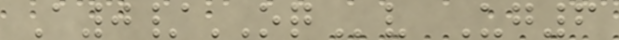A0/OQv Ug6
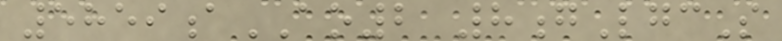5859aAO2 8gLgcS
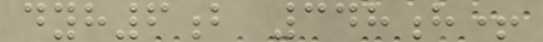dyh6b 348h+
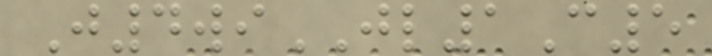J4wiJL1C5
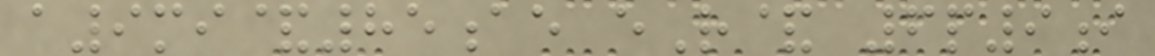a9mi&85ae eR& 6p9i
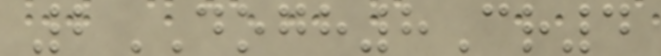2DOGH8Cr4
